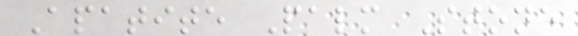Apatite Palm Stone
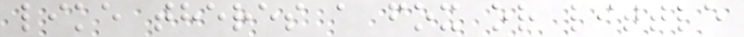like theres a fox or little
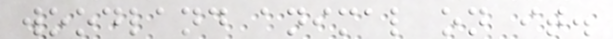woodland animal on it.
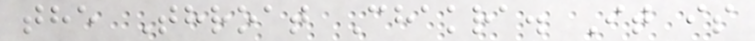the Throat Chakra. It is
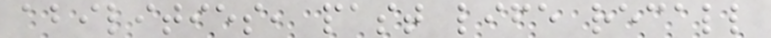abilities, past life recall
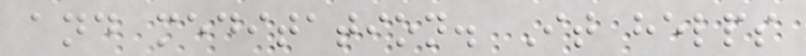and meditation. It helps
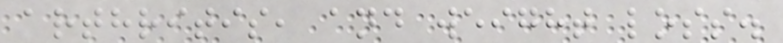arthritis, and weight loss.
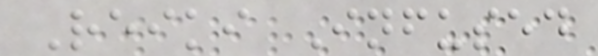Reiki Infused
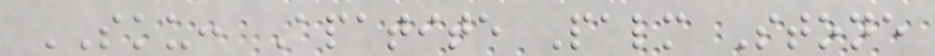SKU: Apatite Palm Stone
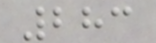283
